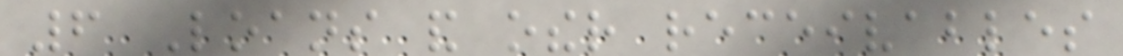6 Loans and other receivables
